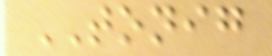TONIG
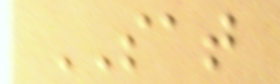SAT
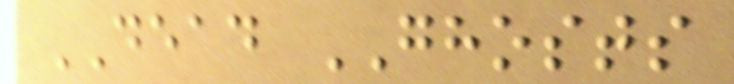DEAD GHOSTS
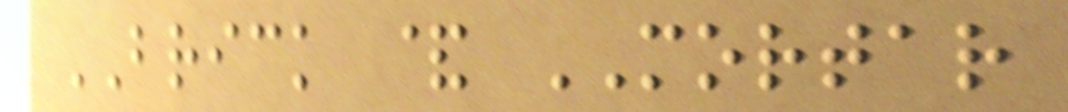BRICK & MORTAR
